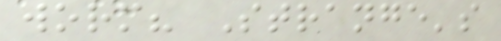worm? Strange's
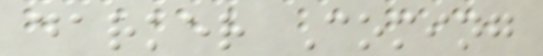darker Coming
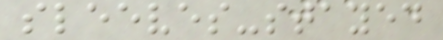sleeves-stayed
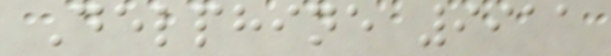Delphine 9911
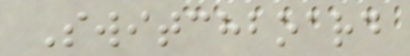Switchboard
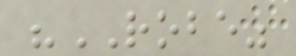"ROBE"
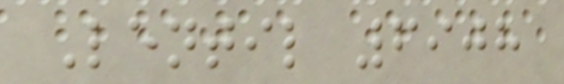Lentil 6908
